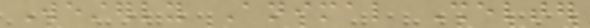Westerly Animal Shelter
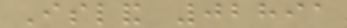Island 02891
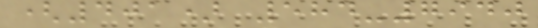(401) 584-7940
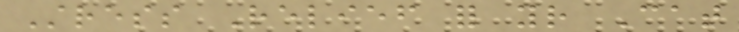Stress Relief for your Cat
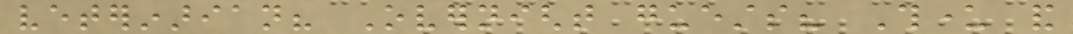veterinarian? Overnight guests? Thunder and
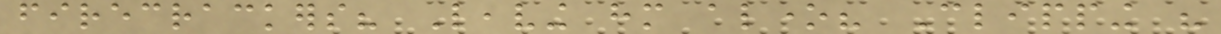firecrackers? Leaving him alone? Clipping his
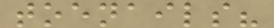toenails?
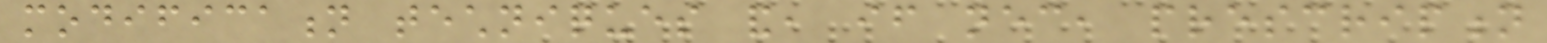modification techniques and, if necessary, prescription
